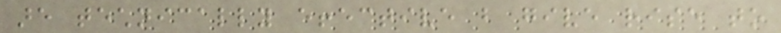are technically effective but give rise to
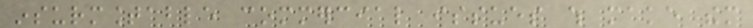insurmountable commercial issues which make them
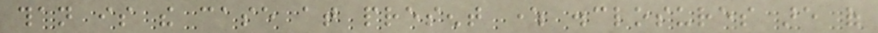than is the case at present where disclosures are of
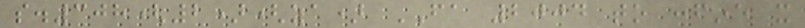s.308(2)(za) FA 2004 to confine it
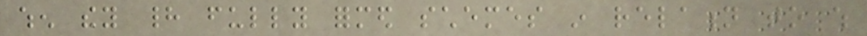when they had fully formed schemes in relation to which
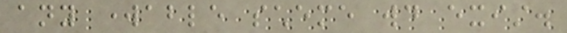any workable scheme would exist.
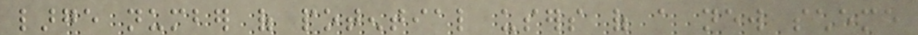large number of potential users of a new scheme
